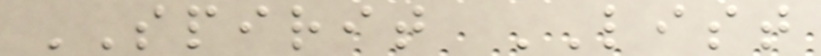SPIRIT LIST
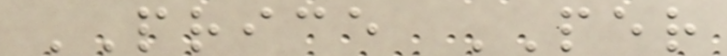PRICE PER
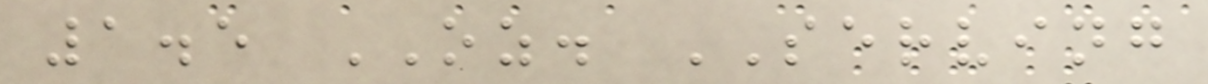1.5 OZ. SERVING
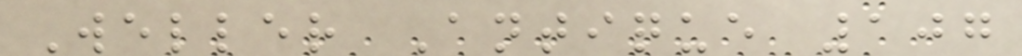Weller Antique 107
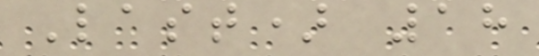Last) 18
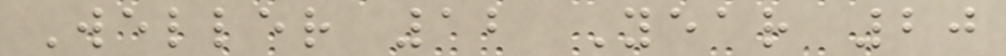Weller 12 Year 20
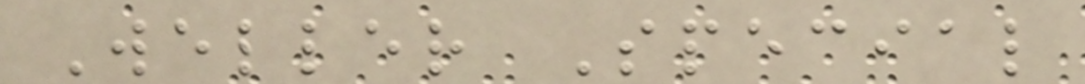Weller Special
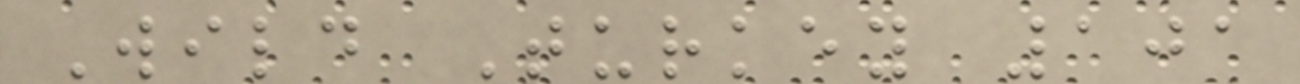Wild Turkey 101
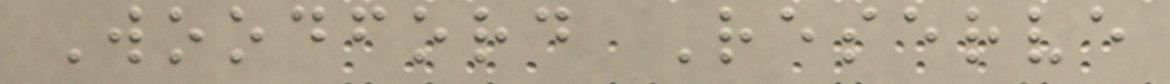Woodford Reserve
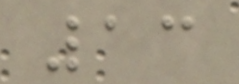13
